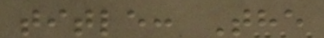title: The
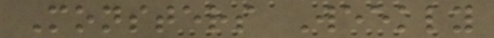Monsters Weekly
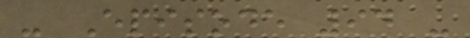- Episode 94 -
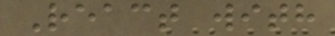React with
